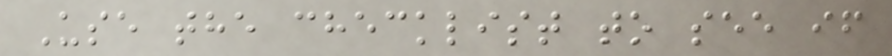Use the checklist to see if
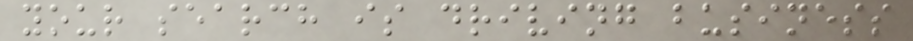your search is driving business
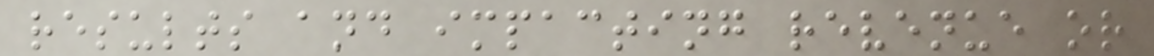results and impacting revenue or
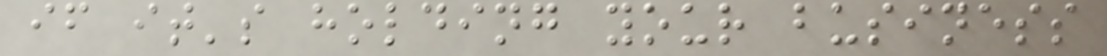if it's holding your business
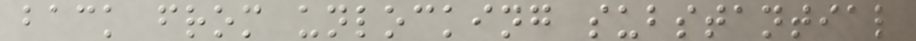back from unlocking substantial
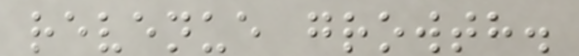revenue growth.
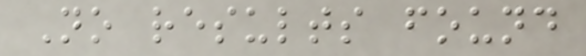No results found
